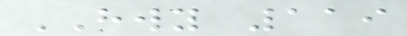HWY 119
